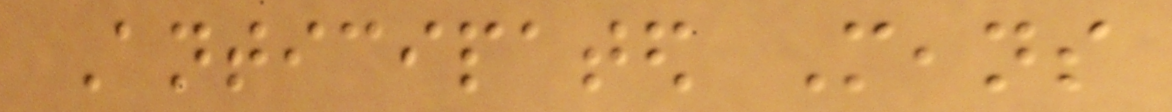Anticipated Means
